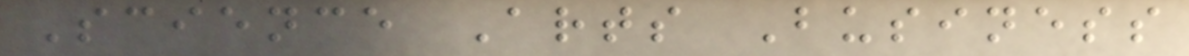Science Arts Business
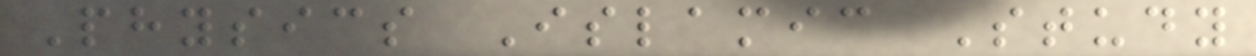Physics Islamic Study
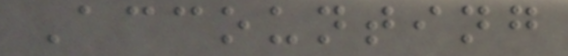Accounting
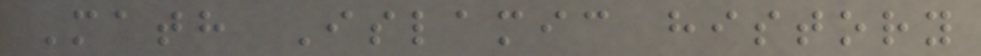Math Islamic history
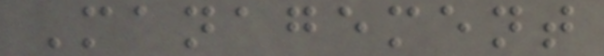Management
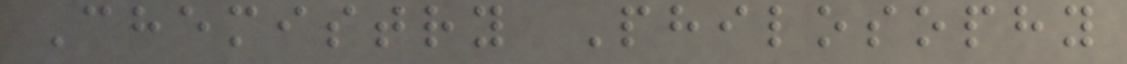Chemistry Philosophy
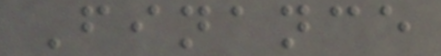Finance
